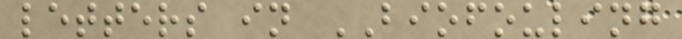letters in BIOFOULING
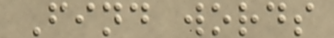Find words
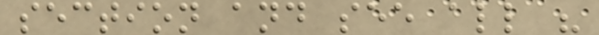section and see all "
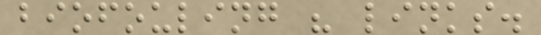biofouling " links.
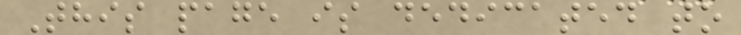This page is dedicated to
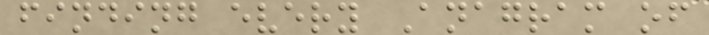finding every Anagram of
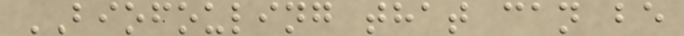BIOFOULING that can be
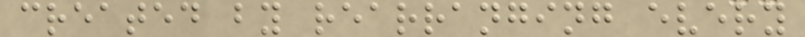created by rearranging every
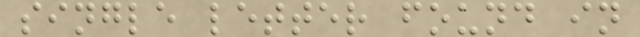single letter found in
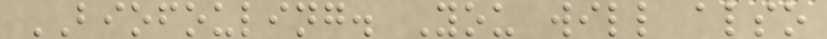BIOFOULING. You will also
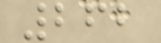262
